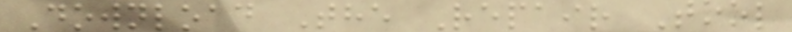Download The Repair Tool
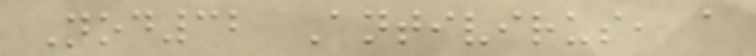Nod32 Antivirus, a
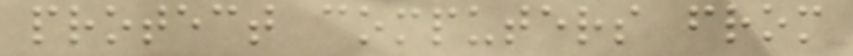protect computers from
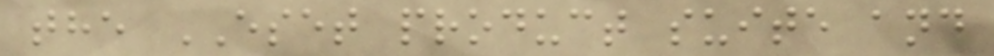the ESET product suite and
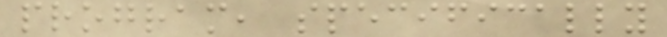program, specifically
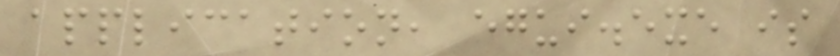application, egui.exe is
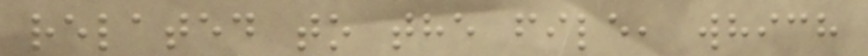related to the file, which
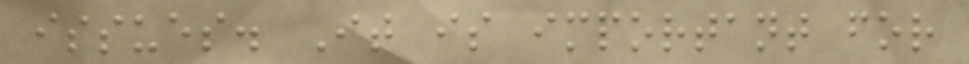issues. It is important for
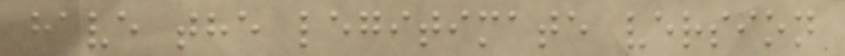have the legitimate version
